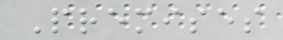Premises
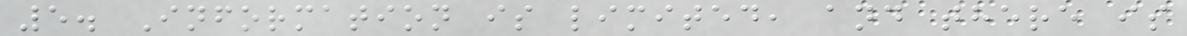5. Information is limited, and there is
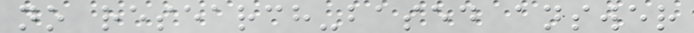no research-based answer
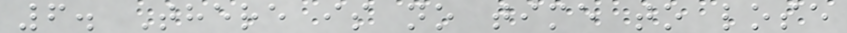6. There is no time to lose
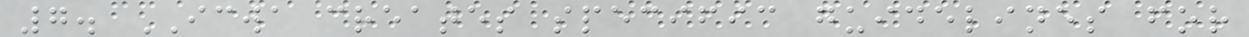7. ICWA creates specific guidelines for
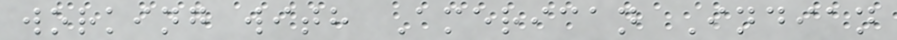working with American Indian
